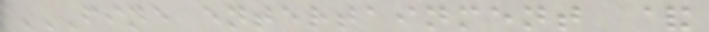FINE ENTERTAINMENT &
